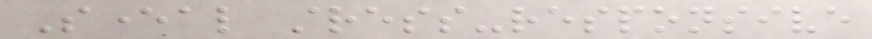Several stress-responsive
